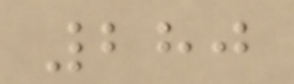280
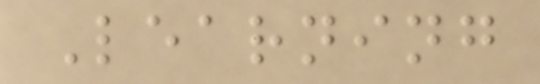Learning
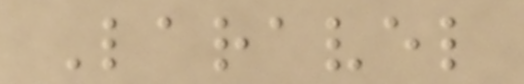Laravel
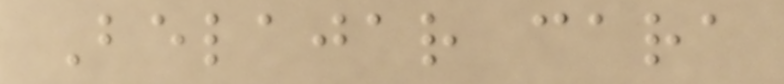Belajar cara
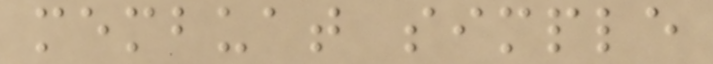membuat simple
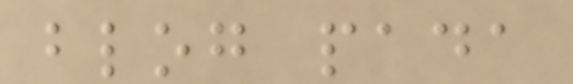blog pada
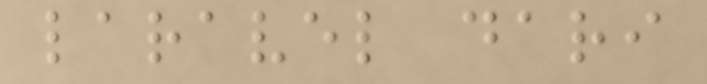laravel dari
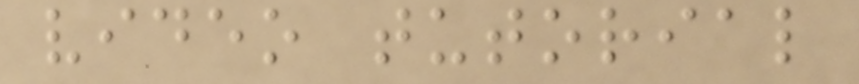video tutorial
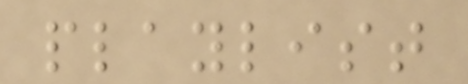playlist
